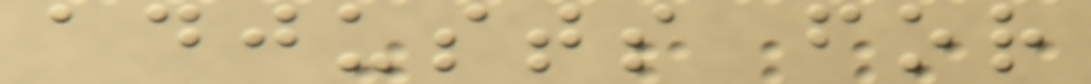adjusts for
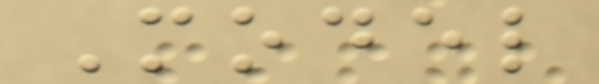Model
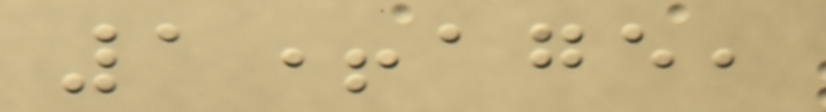1+age,
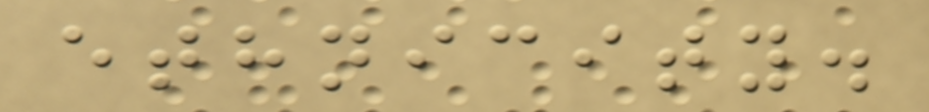ethnicity.
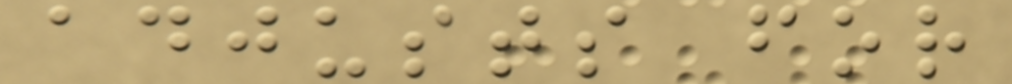adjusts for
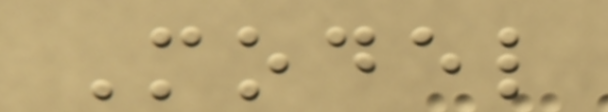Model
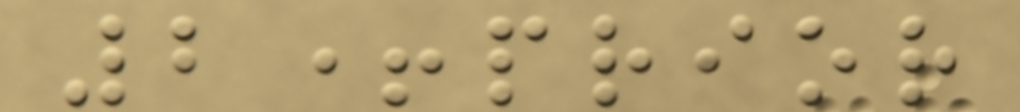2+prior
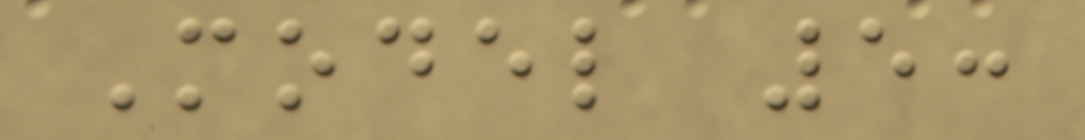Model 5:
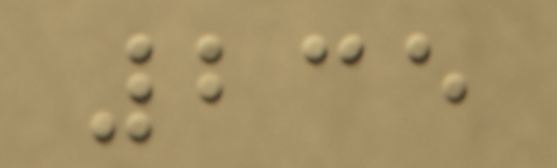235
